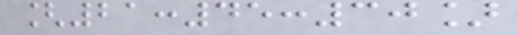[21:45:30]
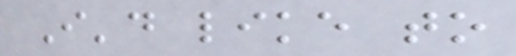I'd like to
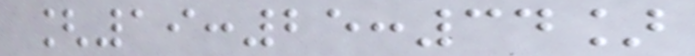[19:25:34]
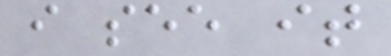i see it
